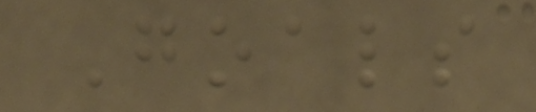Goals
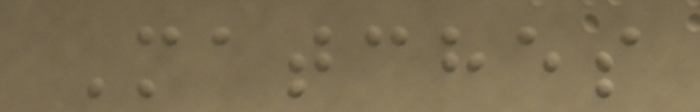Matches
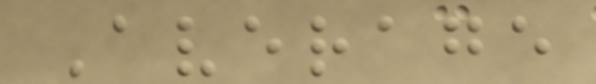Average
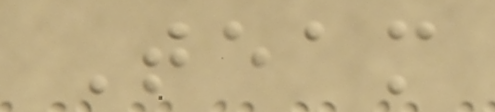Team
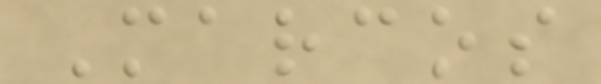Marcos
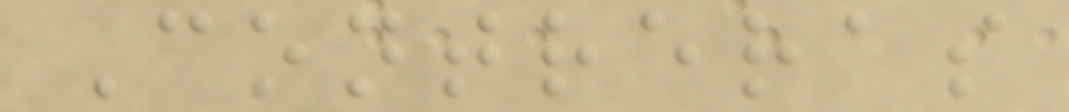Contreras
